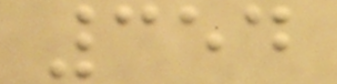354
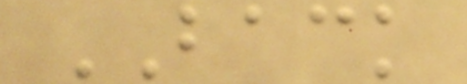BACK
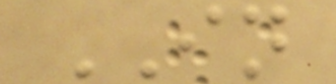IN
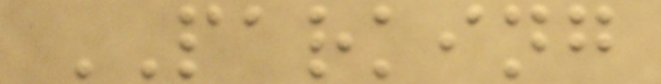PARKING
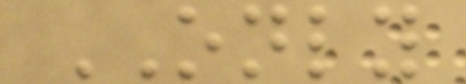ONLY
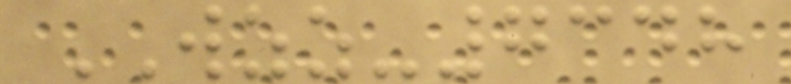WZZ-7348
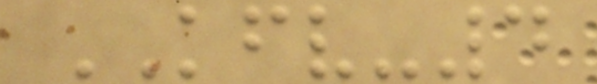KFV-4
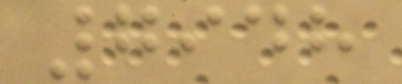7948
